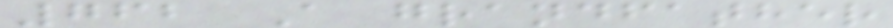762 A grandfather
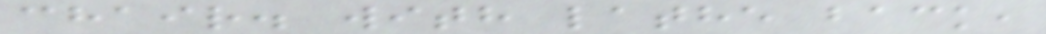chair. with lathe back,
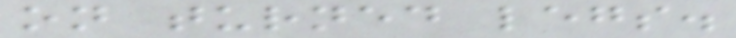on turned legs.
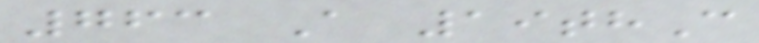763 A 19thC
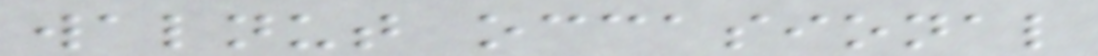walnut occasional
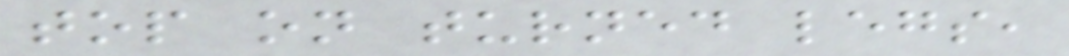top on turned legs,
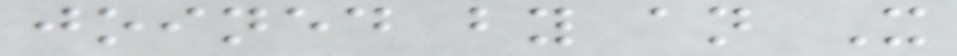joined by an X
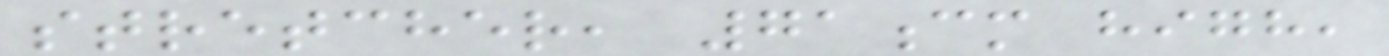stretcher, 71cm high,
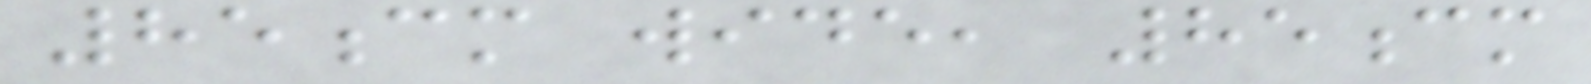85cm wide, 85cm
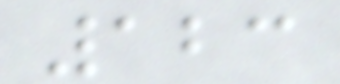123
